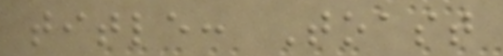title: Toast
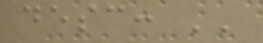desc: ''
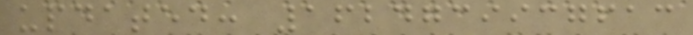updated: 1624739937613
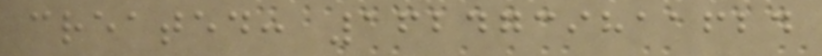created: 1624739811624
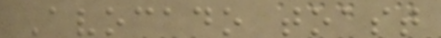Avocado toast
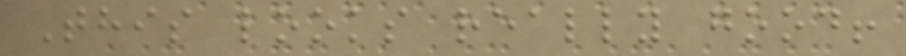This looks really good!
